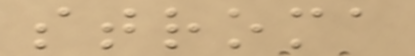stroma
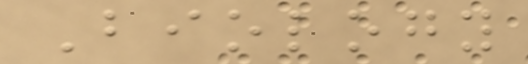Biology
